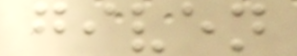given
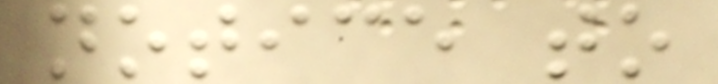notice to
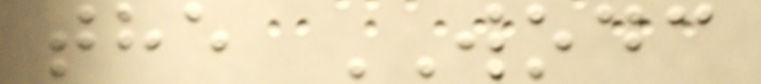the WODC
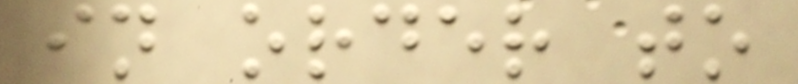in order to
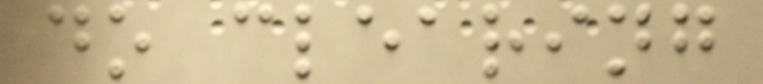do clearing
